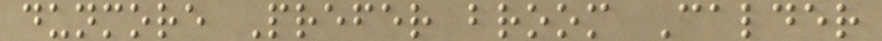dunmore Prefer broom Calder
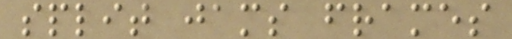split jams frames
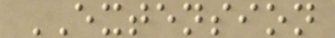EXTENSION
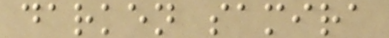darken samira
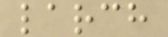larch
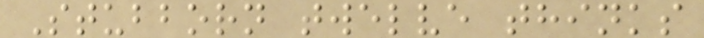Stubborn twelve thinks
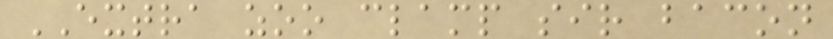EXTRA zoo clamp sir bacon
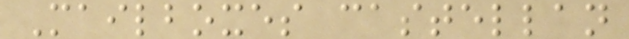Mailboxes castellan
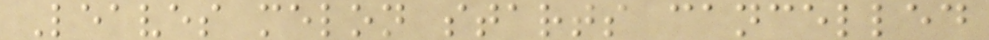Leaves melon starts cancelled
